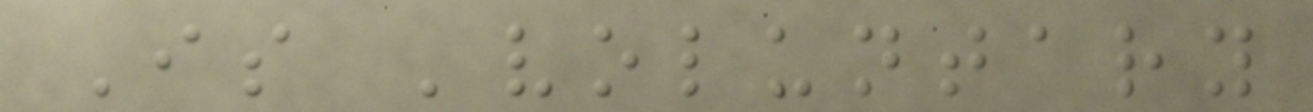Is 'voluntary
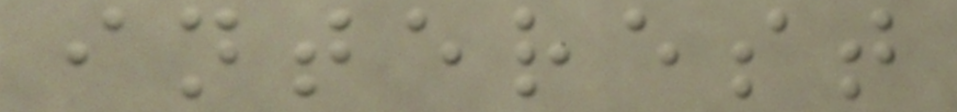interest
